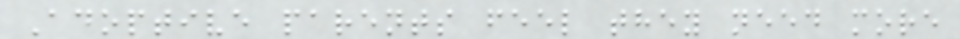Adoptive parents feel they need more
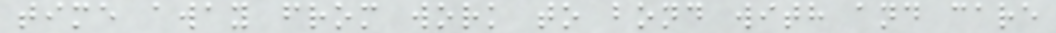time away from work to bond with and care
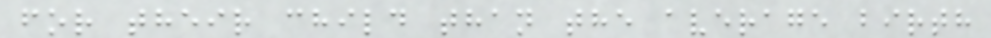for their child than the average birth
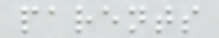parents
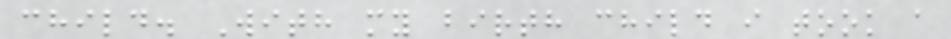child. With my birth child i took a
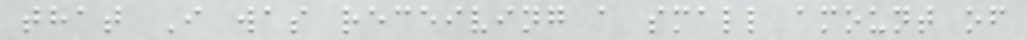that I was receiving a small amount of
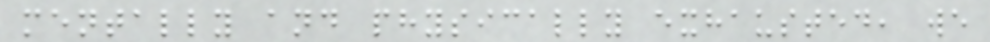mentally and physically exhausted, we
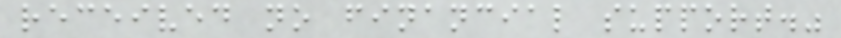received no financial support."
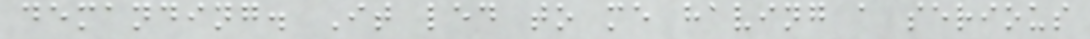demanding. It led to me having a serious
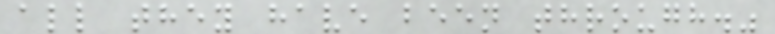all they have been through."
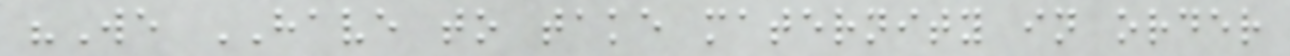"We HAVE to take maternity in order
